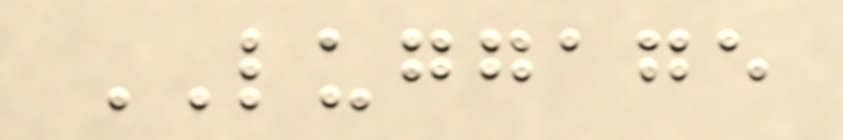LUGGAGE
